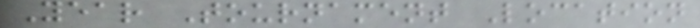Year Tournament Location
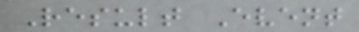Result Event
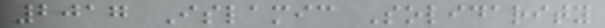2017 Islamic Solidarity
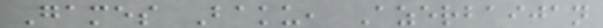Games Baku, Azerbaijan
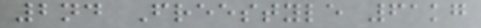2nd Freestyle 61kg
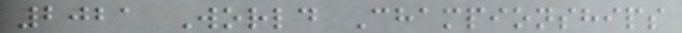2021 World Championships
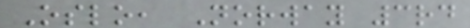Oslo, Norway 3rd
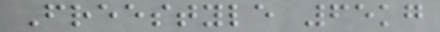Freestyle 65kg
